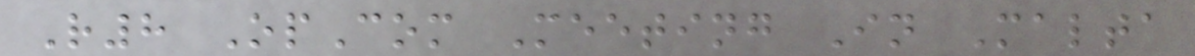R8 OpCom Meeting In Malta
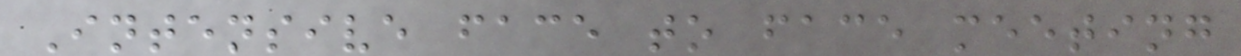Intensive face to face meeting
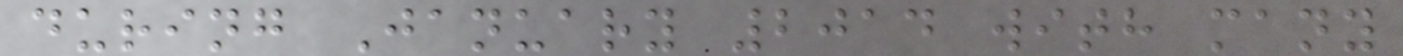during January 2014 with many
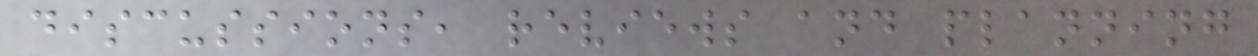discussions, reviews and planning
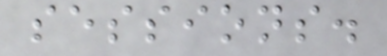sessions.
